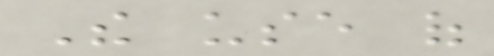The use of
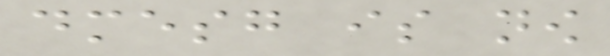dmesg is now
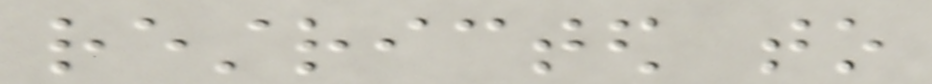restricted to
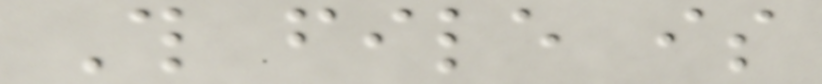This file is
